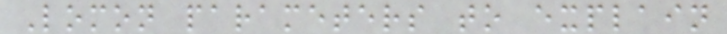Lomon parameters to explain
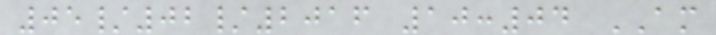05/02/2016 10:04 AM
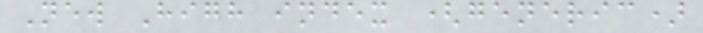New High index (generic)
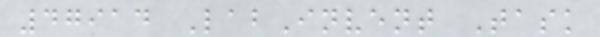47914 LabInvent Task
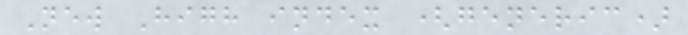New High index (generic)
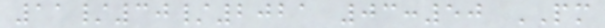11/30/2021 03:50 PM
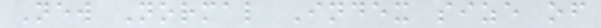New Normal Index size of
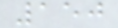150
